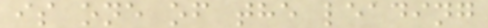is one of the leading
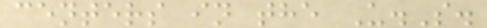centers in the U.S.
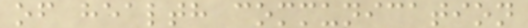of health communication
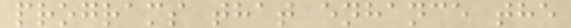programs that enhance the
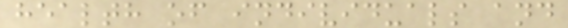health of individuals and
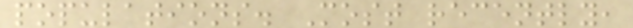populations. Most recently,
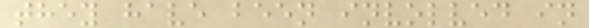they have been involved in
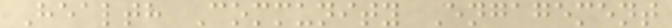Health Community Engagement
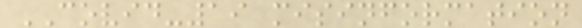COVID-19 misinformation
